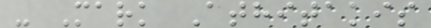- Mark Athitakis
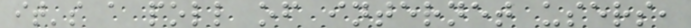it's a poll of internet users,
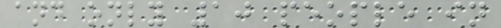and only 10 people in
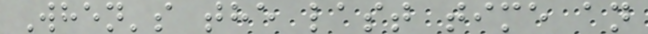When's the last time an
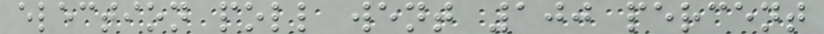election poll went 100 percent
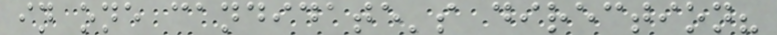in one candidate's direction?
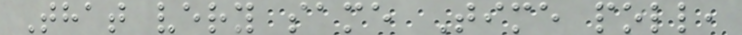That very same Time poll,
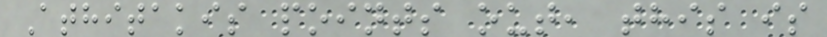Athitakis points out, this is
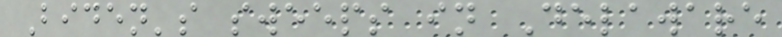Biden's sweeps in Delaware
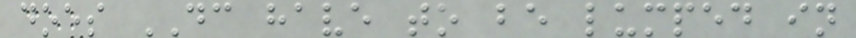does DC have to be lumped in
